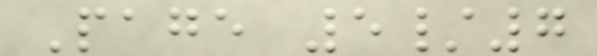Page 5/7
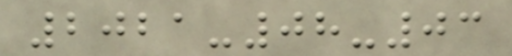2021-08-03
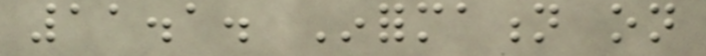11.1. Information on
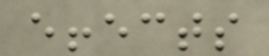effects
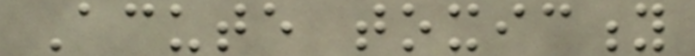Acute toxicity
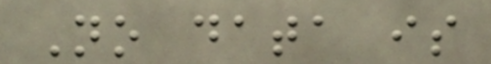No data is
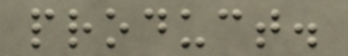product.
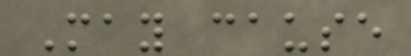May cause
